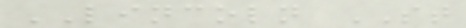LINCOLN ST
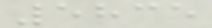5835
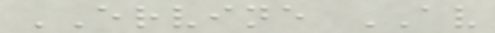ERVINE AV
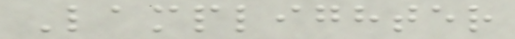Lamplighter
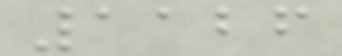1126
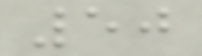50
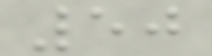50
